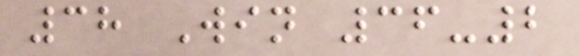38 Win 36-2
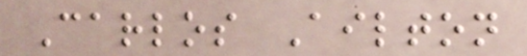Carlos Ailton
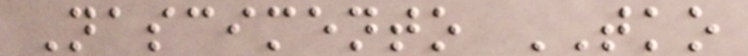Nascimento TKO
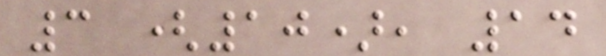3 (10), 14
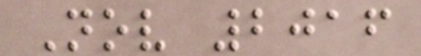Nov 2016
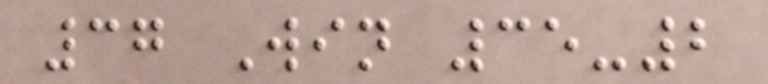37 Win 35-2
